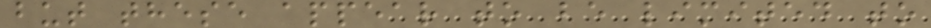but these appear to be limited to
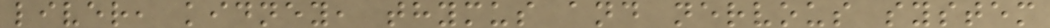liver, kidney, thymus and nervous system
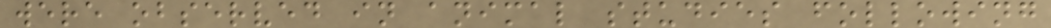were observed in animal studies following
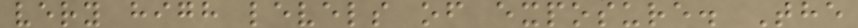very high levels of exposure. The
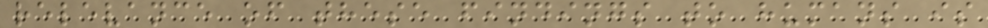relevance of these findings to humans is
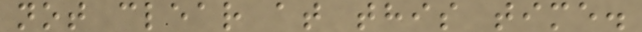not clear at this time.
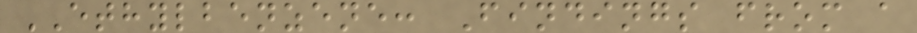ETHYLBENZENE: Findings from a
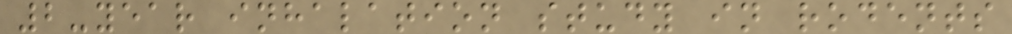2-year inhalation study in rodents
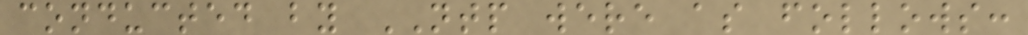conducted by NTP were as follows:
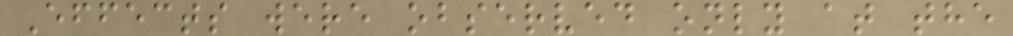Effects were observed only at the
